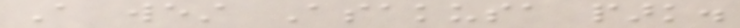A west Asakusa park.
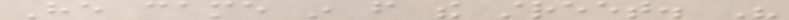He came in from the street. His
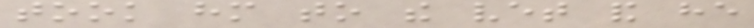took him to the vet and he
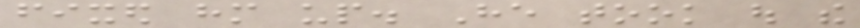fixed him up. He took out the
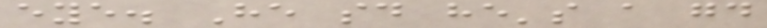eye. He said he's a good
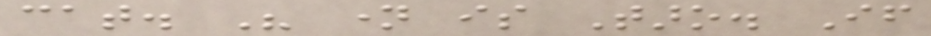cat. His name is Taro. If
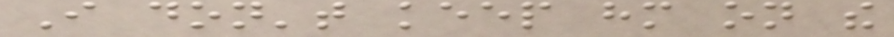I don't keep him on the
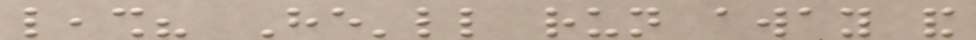leash? He'll run away and
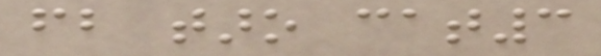fb taro cat3
